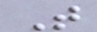T
